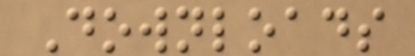Downloads
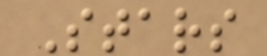Stars
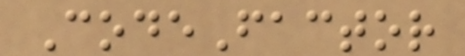CodeFactor
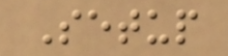Setup
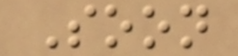Soon
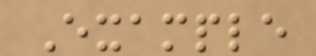Example
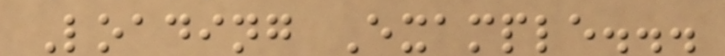Loading Example...
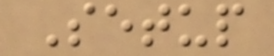Setup
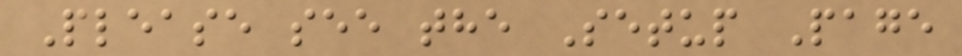Please see the Setup Page
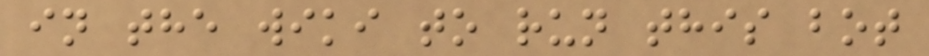in the wiki to run this bot
